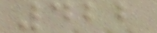422
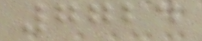7724
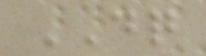DQ
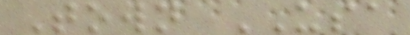Town USA
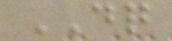DQ
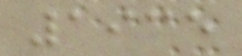1935
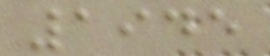1945
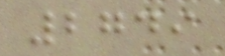2749
